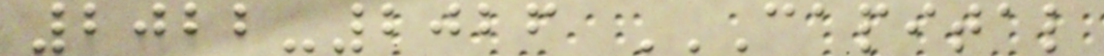2022-2026 CAPITAL
